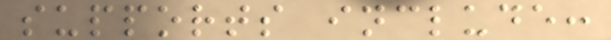supports include:
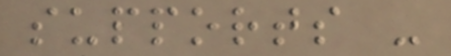supports -
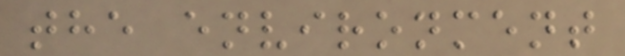the environment
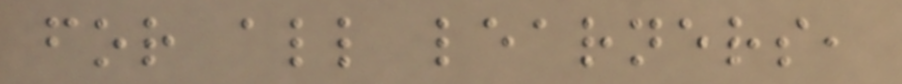for all learners,
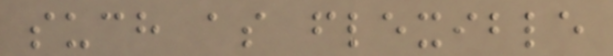such as flexible
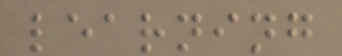learning
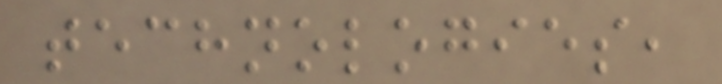technologies,
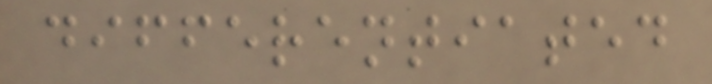differentiated
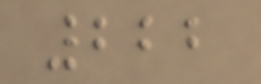222
